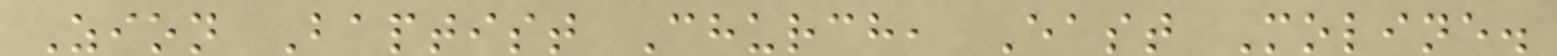Zion Baptist Church, East Moline.
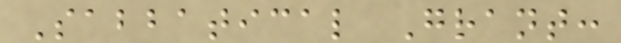Sabbatical Grant:
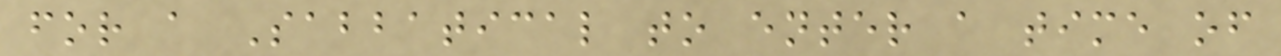for a Sabbatical to enter a time of
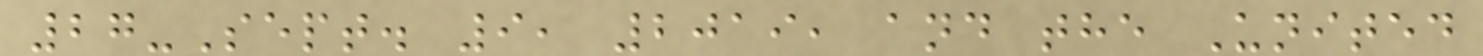27-Sept. 9, 2019, and the United
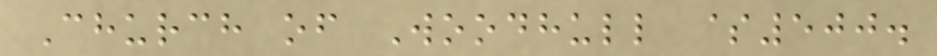Church of Woodhull $500.
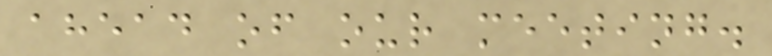ahead of our meeting.
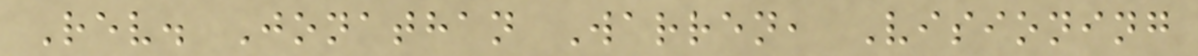Rev. Jonathan Warren, Visioning
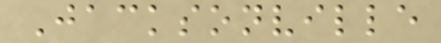Jacksonville
